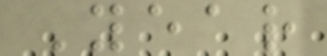Year
